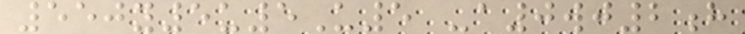550y5u5U5 -a0wj2h
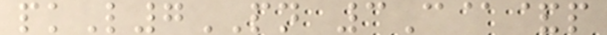pkL7PN 3C@&p
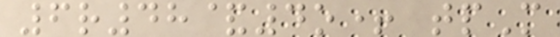6r48&4o+ tpM
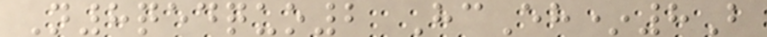N8qedquo2 HcEh*8B
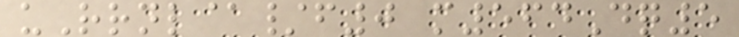uRrnl@/f0 m564Dq5
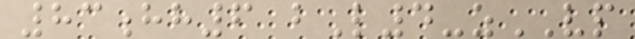83hh6 bL4-zVP
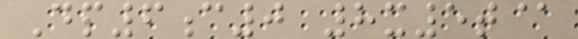Dp6c0 8x5t@
